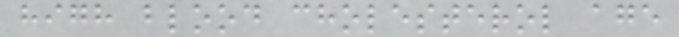high blood cholesterol age
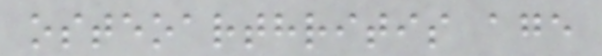osteoarthritis age
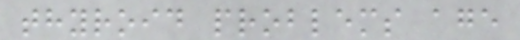thyroid problems age
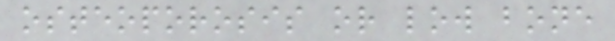osteoporosis or low bone
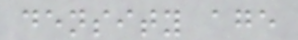density age
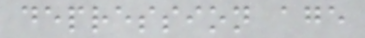depression age
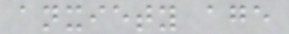anxiety age
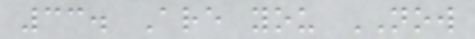33. Are you NOW
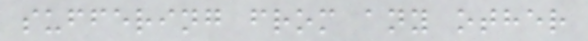suffering from any other
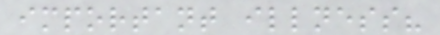important illness?
